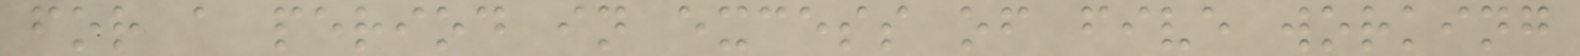for a period in excess of five working
